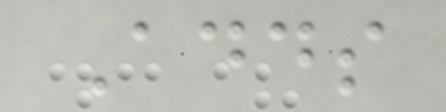Adds
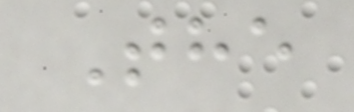The
